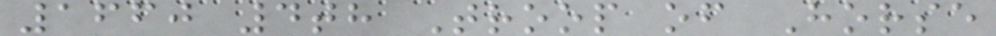1660 4th Troop of Horse
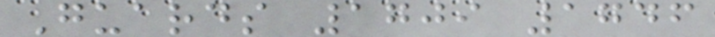Guards 1709 1746
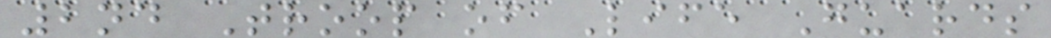2nd Troop of Life Guards
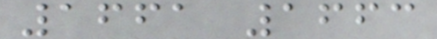1661 1663
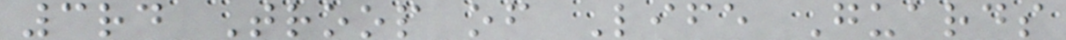3rd Troop of Life Guards
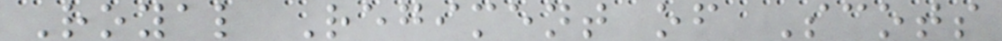Royal Regiment of Scots
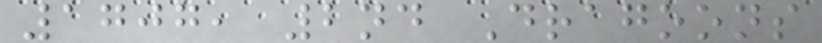1707, 2nd Dragoons
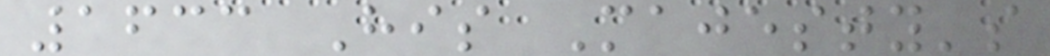1633 His Majesty's
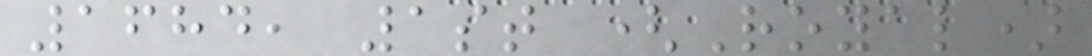1684, 1st (Royal)
